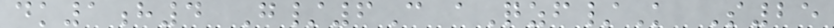dk1h4 G/6C aQzf/K S25
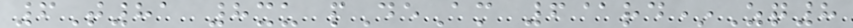6T81 8xu pDeAm 6@rd*Zq8
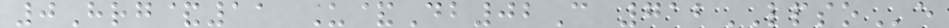0Hrg&11 U&Db02C 712LPSOe
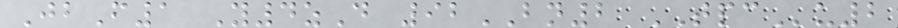JbF1 Y4zD 92BN2 TPCu2
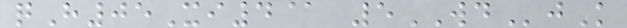qH05Xi4@ 5WDjK
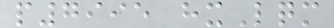p7995 hxLqm
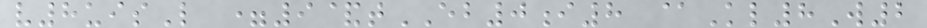v8uisL =9&tEB0i8 @Kl8W2
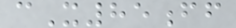cX85ff
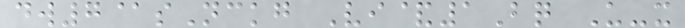dw7@sNckg Vi&1Bq U-x
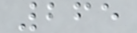265
